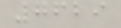7629
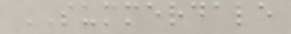SUMMERDALE
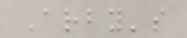Arby's
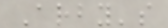Arby's
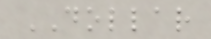DOLLAR
